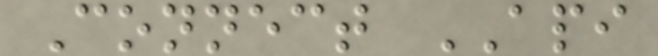Connect API
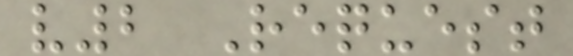v2 Request
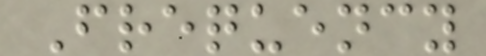Frequency
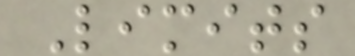Limits
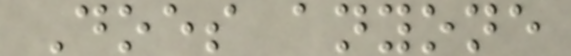Does anyone
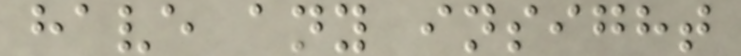have any insight
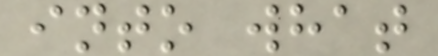into what
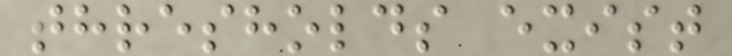thresholds exist
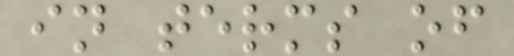in terms of
